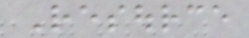Resource
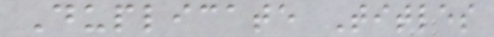Duplicate Titles
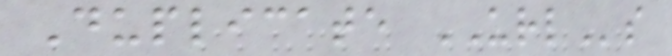Duplicate URLs
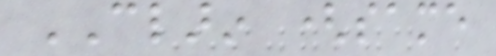CLARIN (same
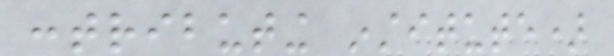contributing institute)
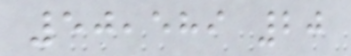50,589 20
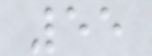55
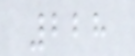228
